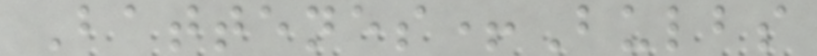Battenes+Bulbs
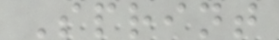Sprint
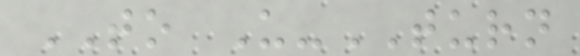TO U-TURN
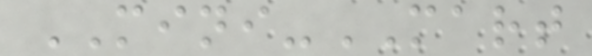MINI-MART
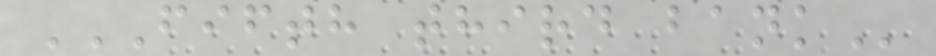FIFTH THIRD BANK
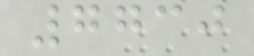7730
